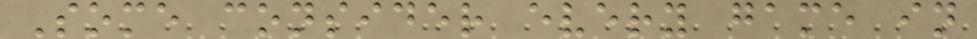Some consider every game in
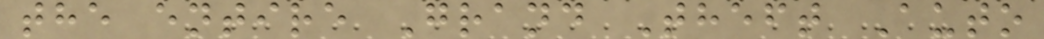the entire Grand Theft Auto
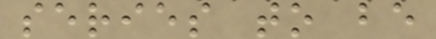series to be
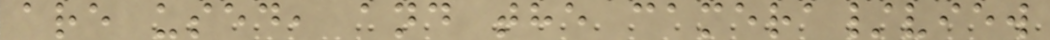are used, and the camera/view
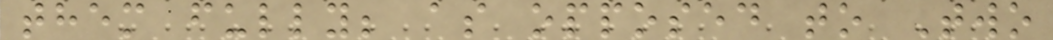them fully; as opposed to Two
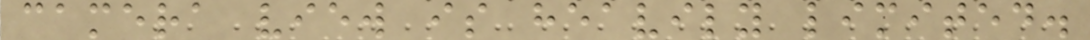camera view is heavily limited.
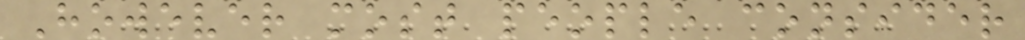However most people consider
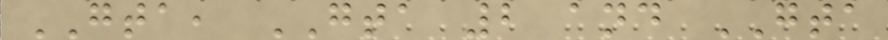GTA, GTA 2 and GTA
